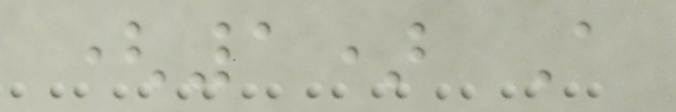(1) A
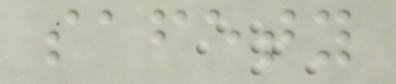safety
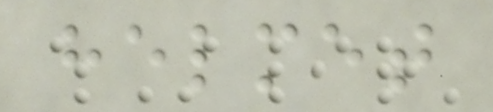helmet
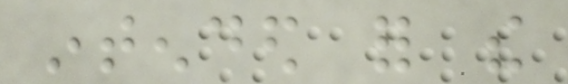intended for the
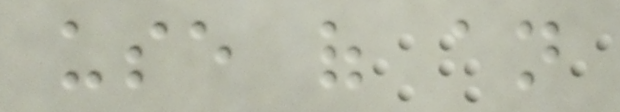use of an
